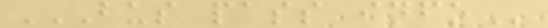BUS PASS INFO
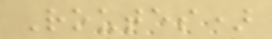Routes)
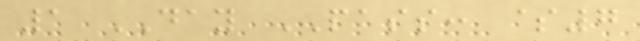1 DAY PASS: $7
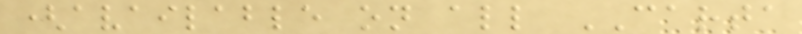(available on all CARTA
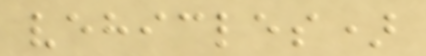vehicles)
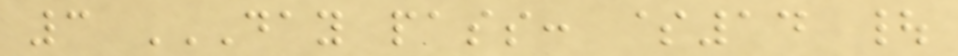3 DAY PASS: $14 |
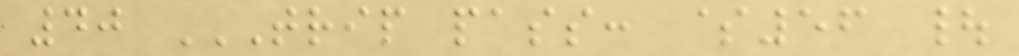40 TRIP PASS: $56 |
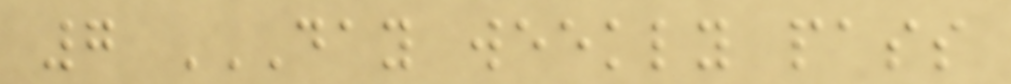7 DAY WEEKLY PASS
